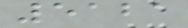5121
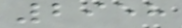2958
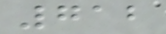712
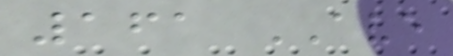161 AVE
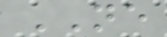NE
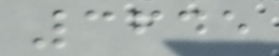3645
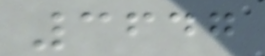3647
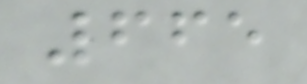665
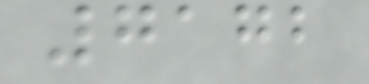7172
